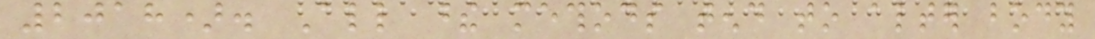2018). All these methods tend to alter body
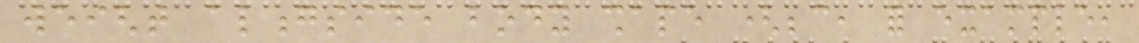weight alongside body shape (because, for example,
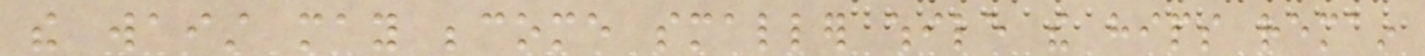the waist may become smaller while the hips remain
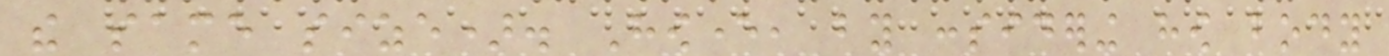the same size). However, by considering how body
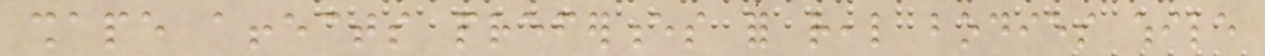shape affects preferences for real bodies while
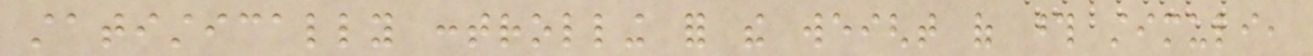statistically controlling for the weight of those stimuli,
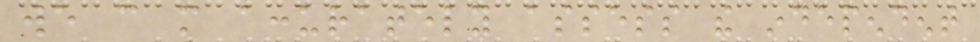we can more accurately assess the independent
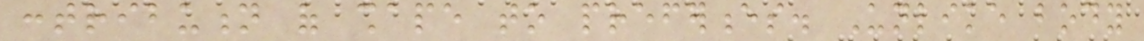contribution of shape to preferences. Unlike body
